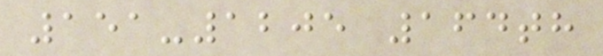151-1205 164th
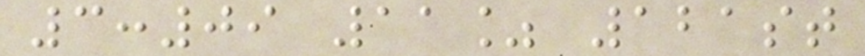3:09 11% 121st
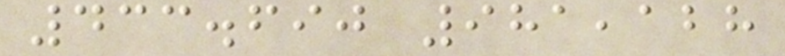433.690 981,128
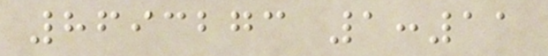8693273 1:11
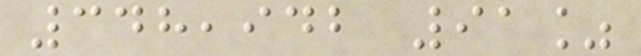348,942 91%
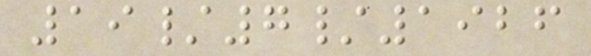19/7/1926
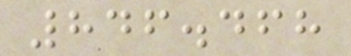846.468
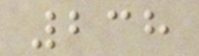238
